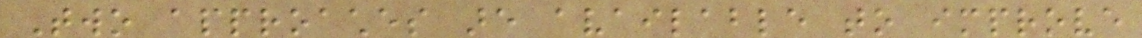Two approaches are available to improve
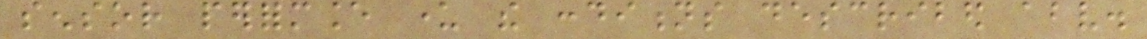sensor performance under the conditions described above.
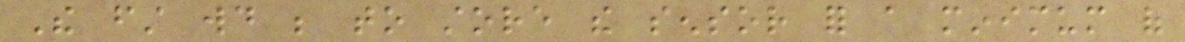The first would be to store the sensor for a minimum of
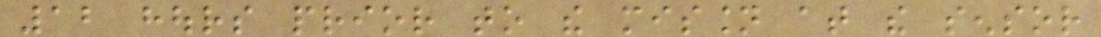12 hours prior to the mission at the sensor
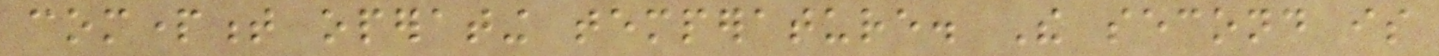compartment operating temperature. The second is
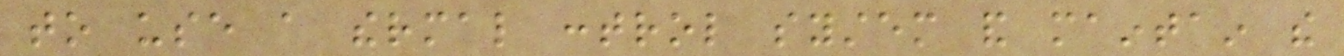to use a thermal control system and maintain the
